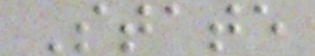State
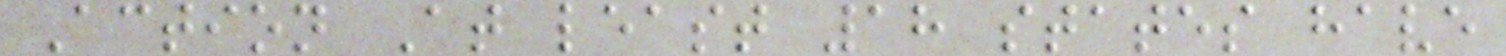Action At least 18 states have
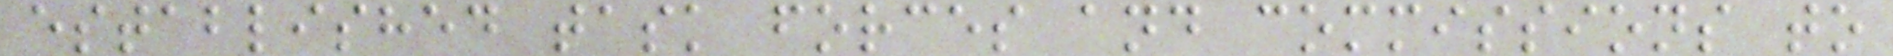established task forces and commissions to
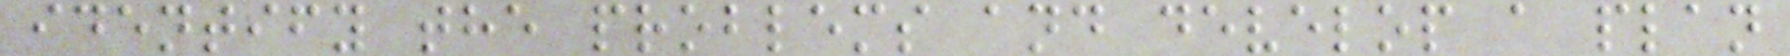identify the problems and develop a plan
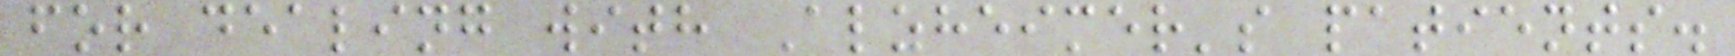for dealing with Alzheimer's patients.
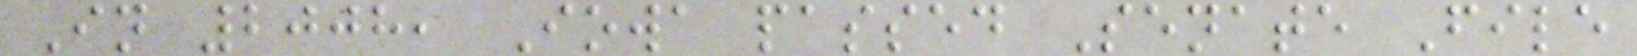In 2008, Iowa passed Senate File
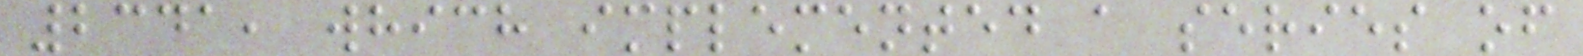2341, which implemented a series of
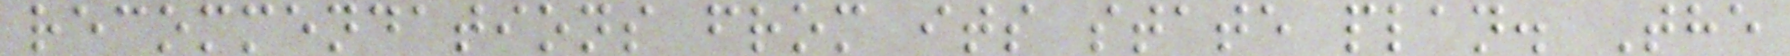recommendations from its state plan. The
